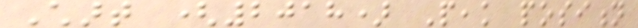Chart (2018) Peak position
